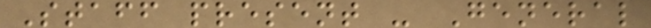Staff present - General
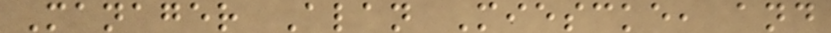Manager Alan Miescke, and
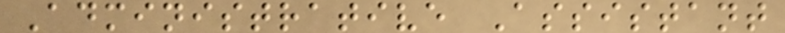Administrative Assistant
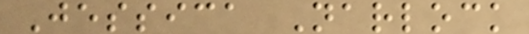Jessica Narlock
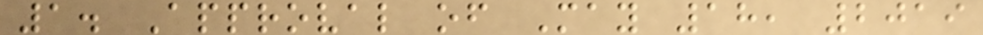1. Approval of May 18, 2019
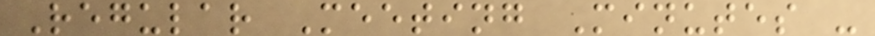Regular Meeting Minutes -
